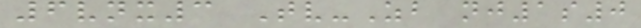6vnx3 Tv-Zb nj1s0
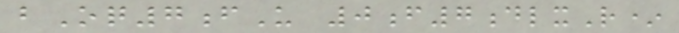bOq7fU 0f7dlxR*
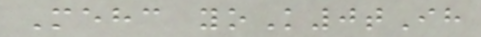Mehc yoK0tIh
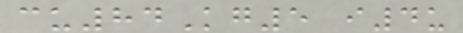cu84Kg5 i4u
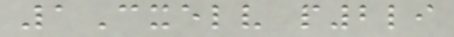1Cxelv p2li
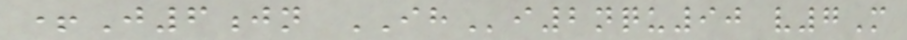+J6jn IHi2nqu90 v7M
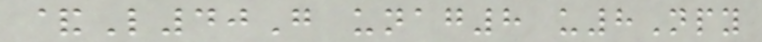&L40G unag8 u8Npy
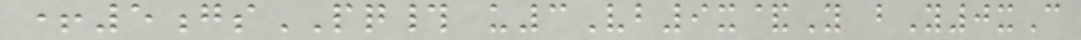+5gsPQ# u3Vb9x&Y bY0xC
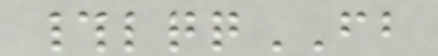#lqqFB
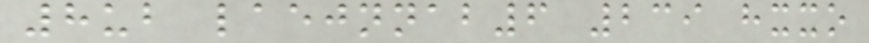8ub laejnnab6 239 hxxo
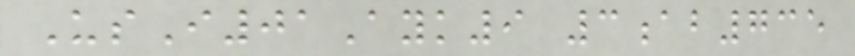UsI01Ayk9 3ab735
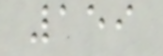159
